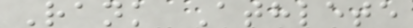Rank Athlete
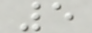5
